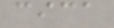cica
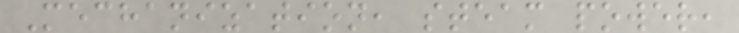Mechanization, steam power,
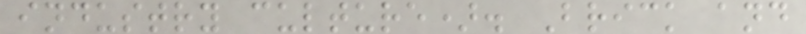industry culture). Brick and
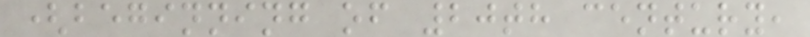(beginning of 20th century,
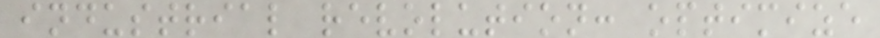industrial revolution: optimize
